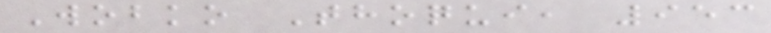Wobko Thoqui, 953
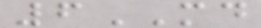6MD
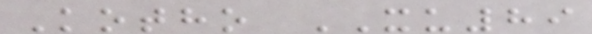Kotho XU89
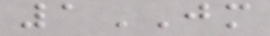1JM
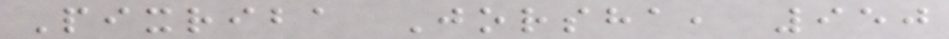Pixriba Jorsha, 950
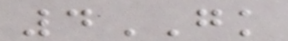4GK
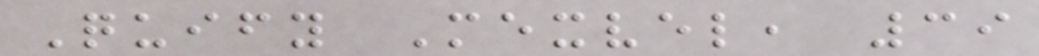Quify Mexvel, 39
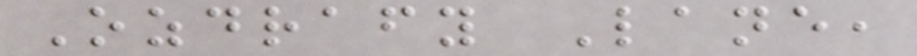Ozdrafy Lane,
